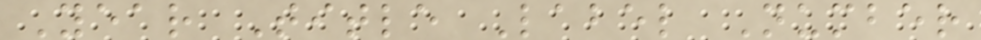Year Title Label Number
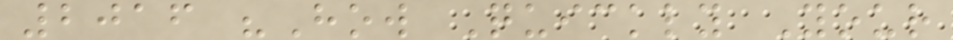2016 "How Quickly Your
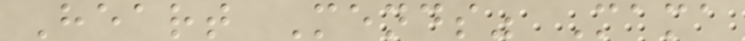Heart Mends" Mama
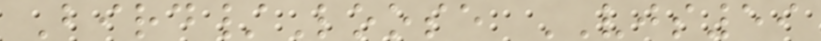Bird/Loose VJS59
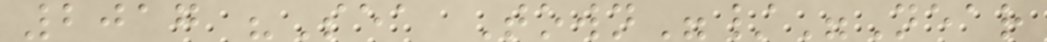2017 "Sea Town"/"Near
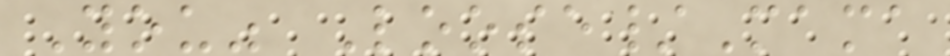You" Loose/Mama
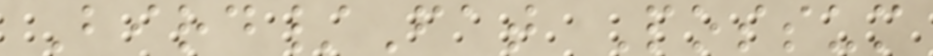Bird/Fat Possum
